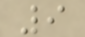9
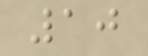10
